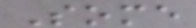Some
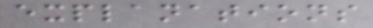explanations
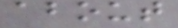about
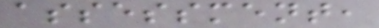assessment,
